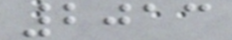2013
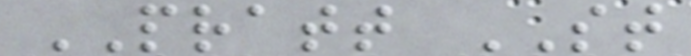PRATT ST
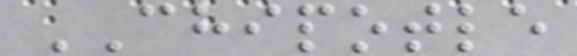CHIPOTLE
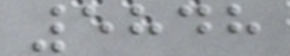5848
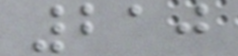210
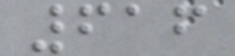616
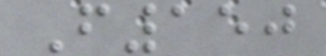F150
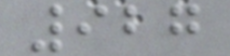927
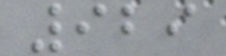929
